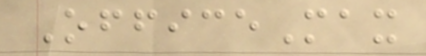OfficeMax
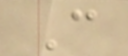C
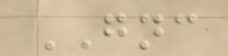GNC
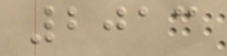2013
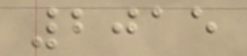2015
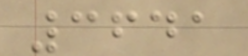3641
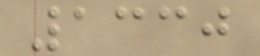1330
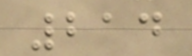214
